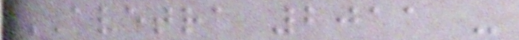AVETRA 2011 -
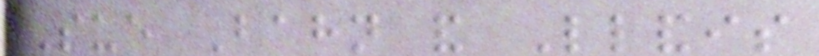Sue Bahn and Llandis
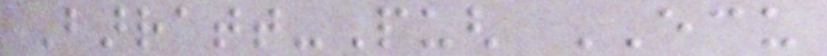Barratt-Pugh ECU
